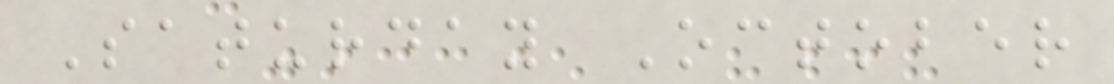Saturday October
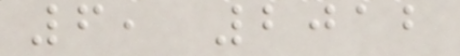6, 2012
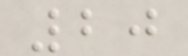20
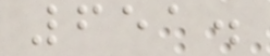651.
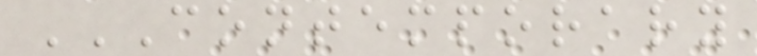CONTEMPORARY
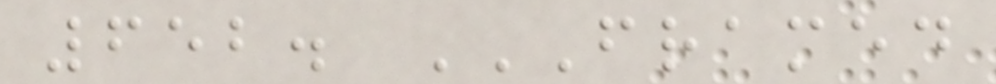652. FRAMED
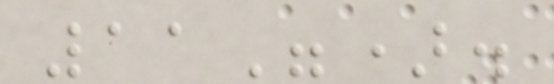11").
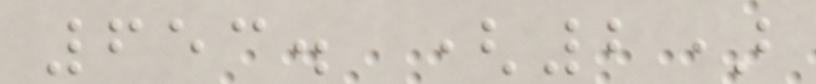653. (2)
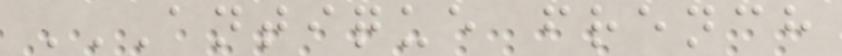ANTIQUE FRENCH
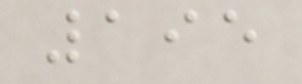195
